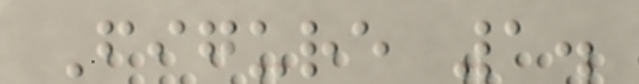Figure 1.
